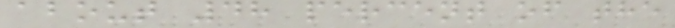about 48 percent of the
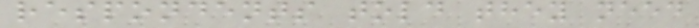respondents told they need
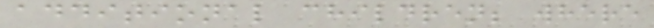additional children; where
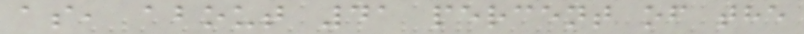as, about 41 percent of the
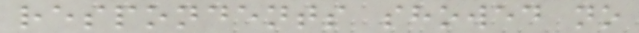respondents showed no
